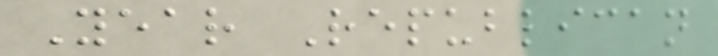Year Republican
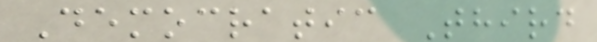Democratic Third
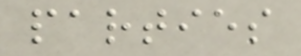parties
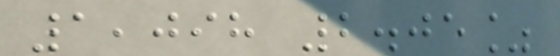1,098 2.05%
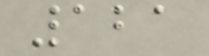121
